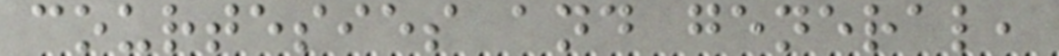courtesies and general,
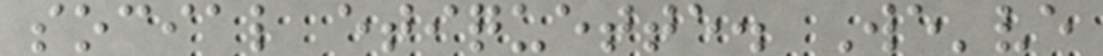social etiquette. We've
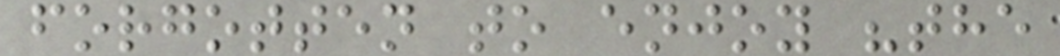forgotten to enjoy "the
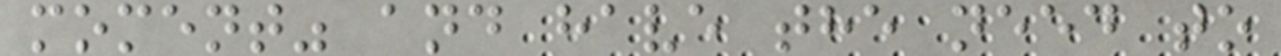moment" and have the need to
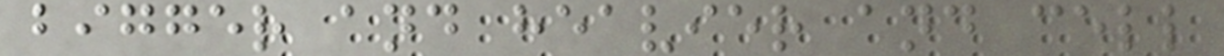bigger and heavier and cell
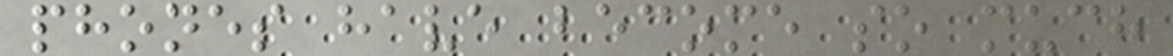phones have become so much
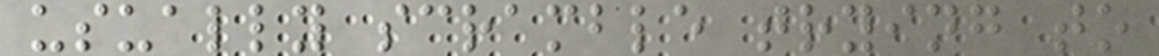usually scramble trying to
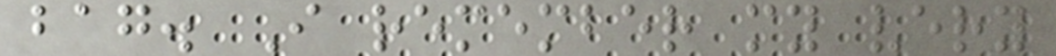bag. I remember my very
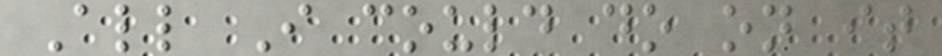All I could do on it
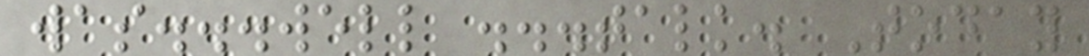was...well ...talk. Today
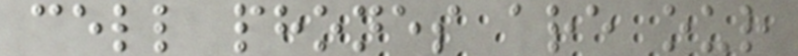cell phones are our
